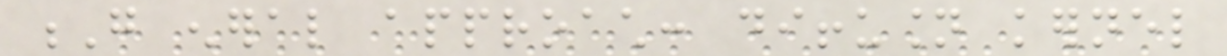G eneral approach: diffusion kernel
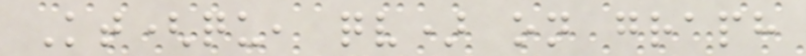Kt(qu, qv) on graph
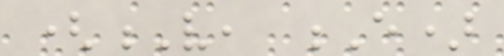(V, E)
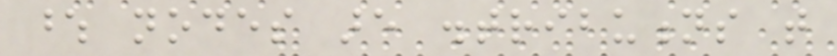whose nodes are distributions that
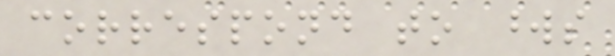correspond to words
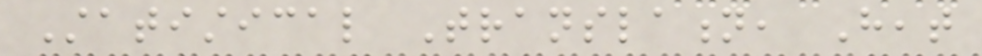Statistical Translation, Heat
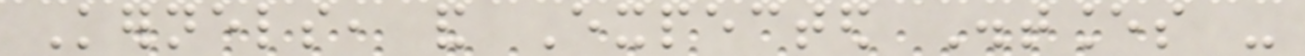Kernels, and Expected Distances -
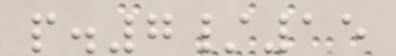p.7/15
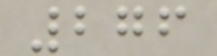276
